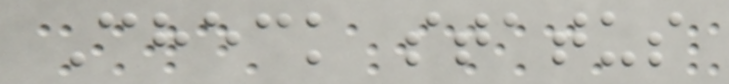Check status
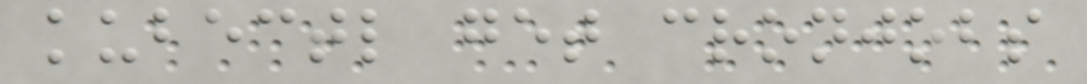kubectl get cronjobs
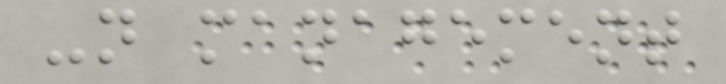-n management
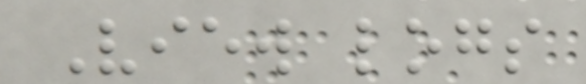View logs
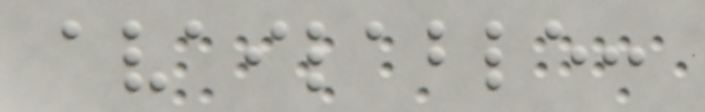available:
